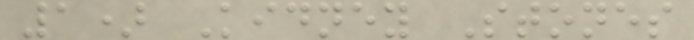1) Kidney Stones
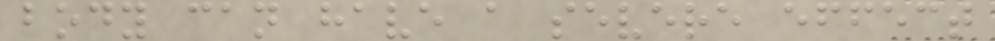body can have a severe effect
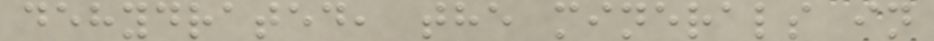dehydrated, the minerals in
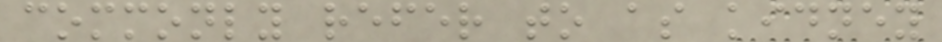commonly refer to as kidney
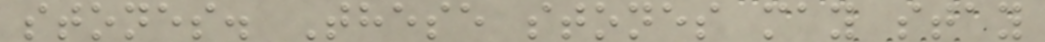stones. These stones may stay
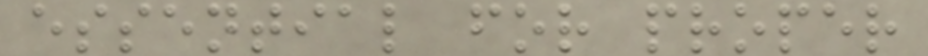essential for proper
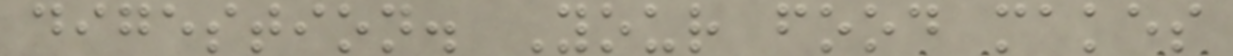digestion. Your food makes
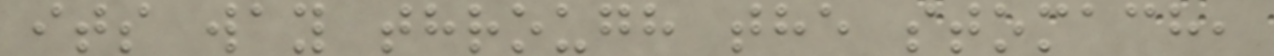its way through the stomach,
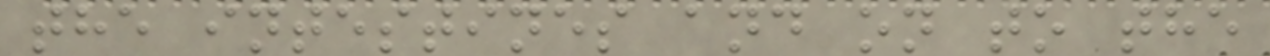the intestines and on to the
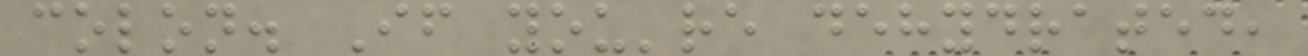colon. If you're dehydrated,
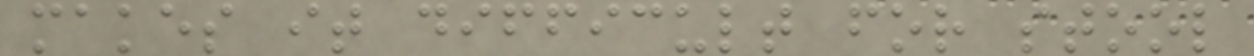makes it difficult for stool
